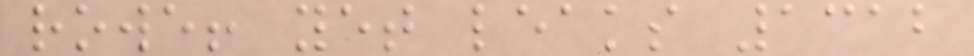rowe! yet leaks 1312
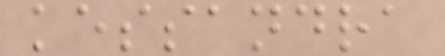kessandra
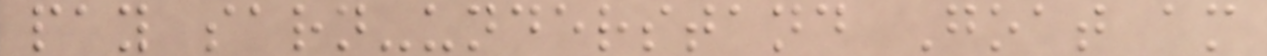pay sarn-understand Goat am
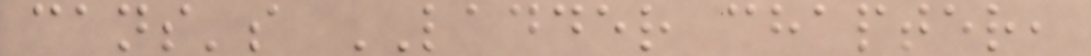cans's LADDER chapter,
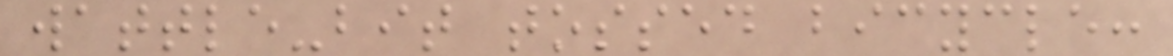wattle-bit tossed bicycle:
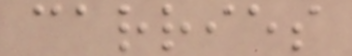carries
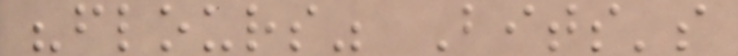"flours" Bits's
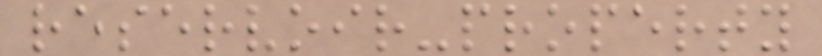reservoir-property
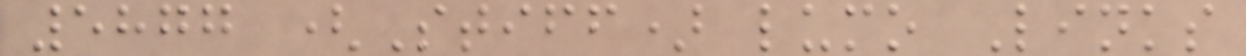5877 (Stiff) lumo Links
